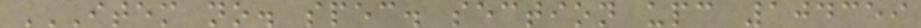ITEM NO. SPEC. SECTION UPC 104359
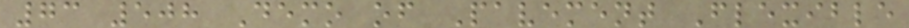73 508 Demo of Pavement Flexible
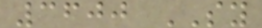3600 SY
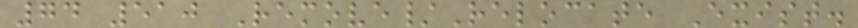74 510 Remove/Relocate Exist.
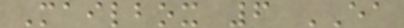Mailbox 6 EA
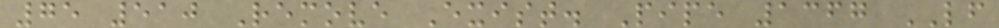75 510 Remove Exist. Pipe 1367 LF
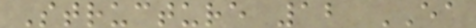Structure 12 EA
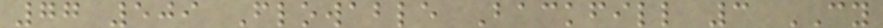77 509 Flowable Backfill 3 CY
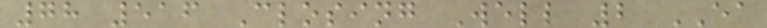78 516 Closing Well 2 EA
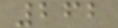262
